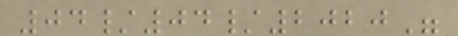04/04/2020"
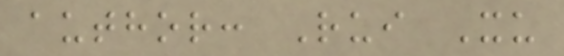author: Rui Xu
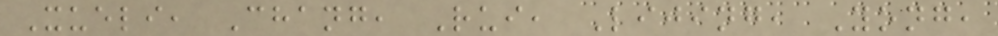Xueli, Chang, Rui, Lijing, Yong,
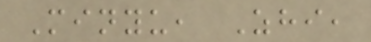Minyu, Zhi,
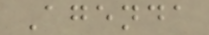Agenda
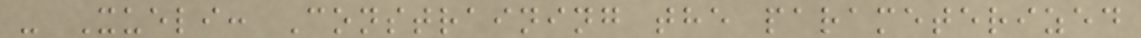- Xueli: Constraining the parameterized
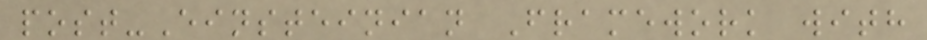post-Einsteinian Framework with
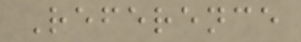Reference
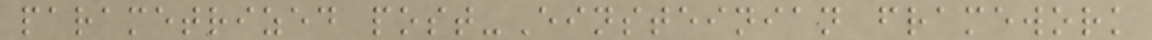parametrized post-Einsteinian framework
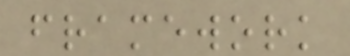framework
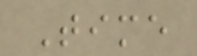Time
